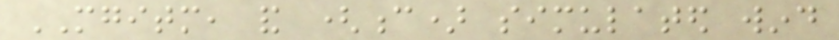MGITM, and (c) simulated wind
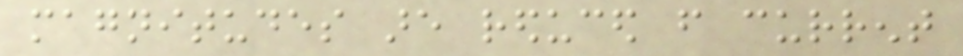magnitudes are reduced from current
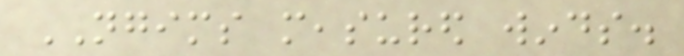NGIMS measured winds.
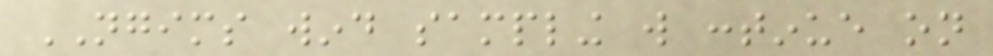NGIMS wind sampling will continue on
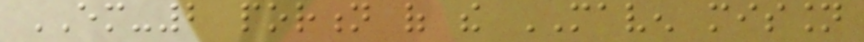EM-2 portion of the MAVEN mission
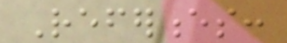References:
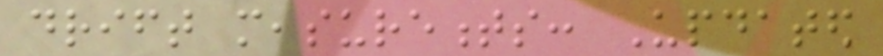drift measurements: Updated
